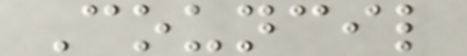Council
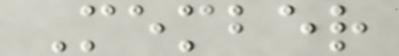Member
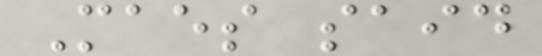Maes said
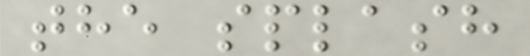the splash
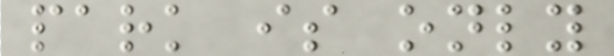park is only
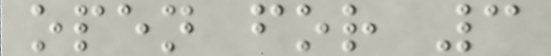open for 3
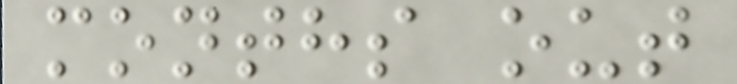months out
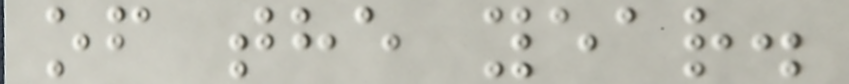of the year.
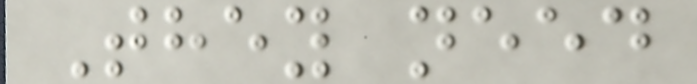They need
